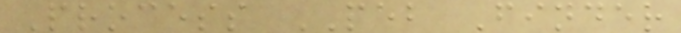Process PEB Finder
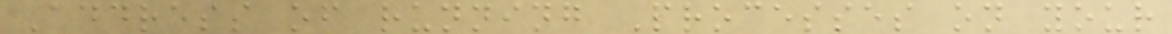Address of running Processes on your
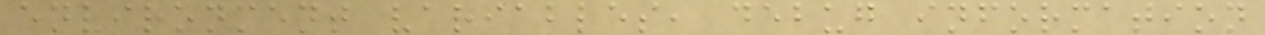environment variables, debug information
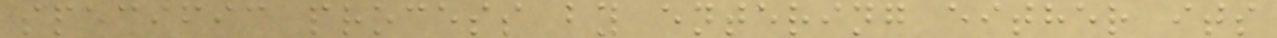specific process by entering either its
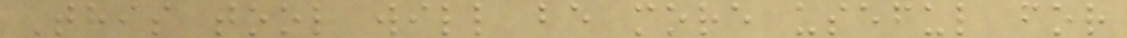This tool will be more useful for
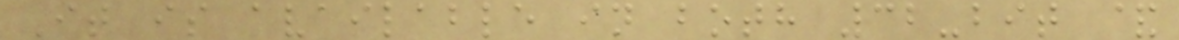It is available in both 32-bit &
